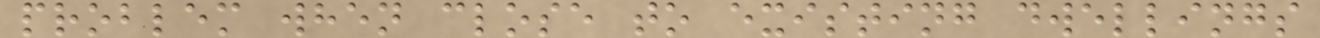problem when close to existing dwellings
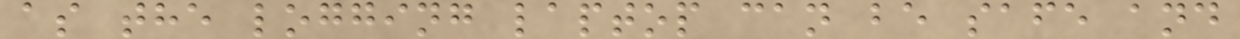as the logging laptop can be safe and
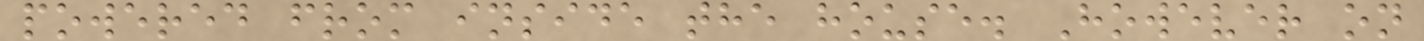powered from inside the house. However on
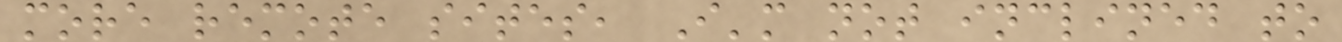more remote sites, I'm not inclined to
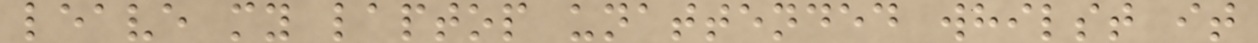leave my laptop unattended whilst it
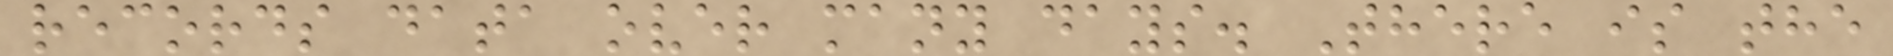records data over many days. There is the
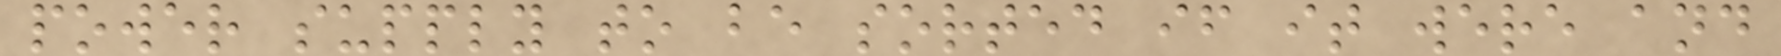power supply to be sorted if it were and
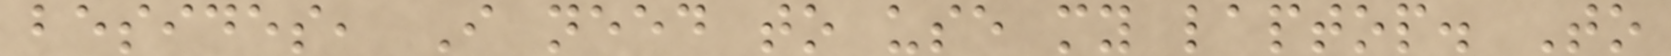besides, I need to use my laptop. To
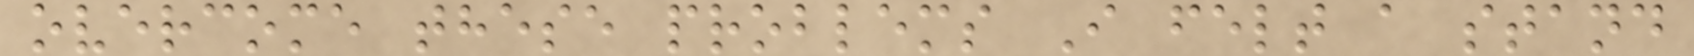overcome these problems I felt a stand
